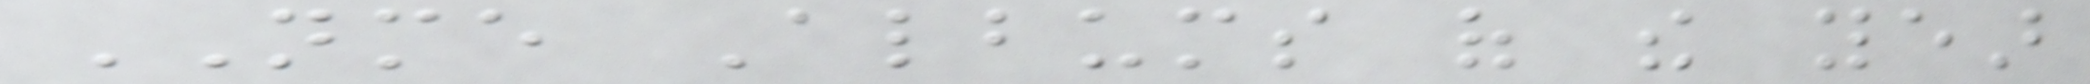NME Albums of the year
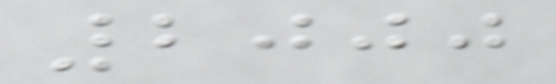2000
